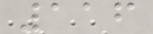116
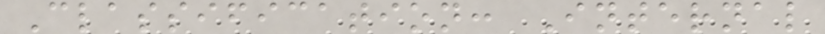Classification: Internal
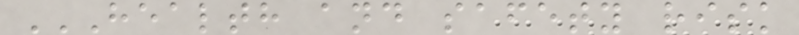HEALTH AND SAFETY RISK
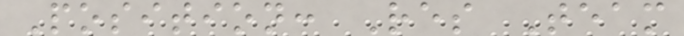Position: Res Team
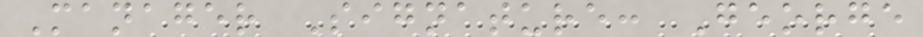Manager Signature: George
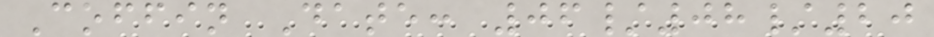Coffin Date: 06/08/20
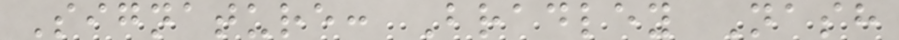Signature: Bradley Nash
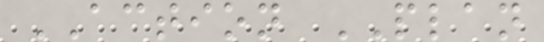ACTION PLAN
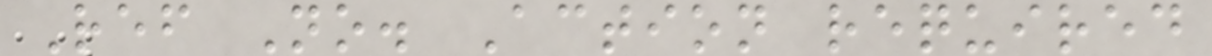Ref No. Action required
